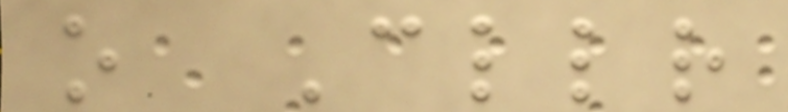o Cllr
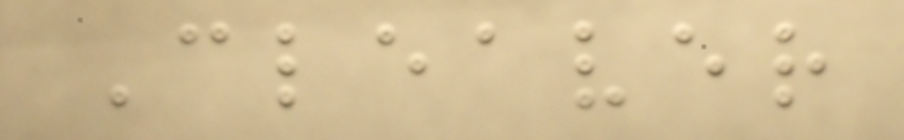Cleaver
